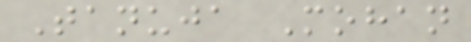Tanuja Mohan
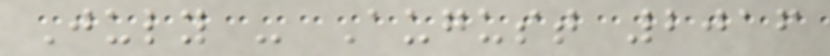July - August 2016
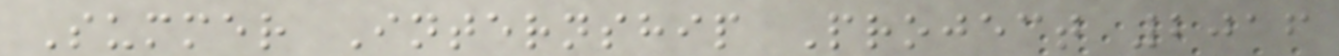Summer Internship Project 2016
